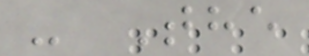- The
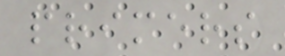primers
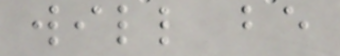will be
